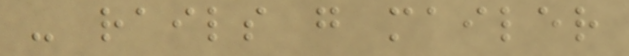- rails g mailer
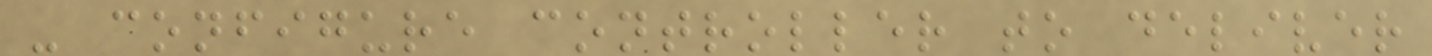- configure controller to deliver
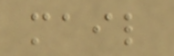mail
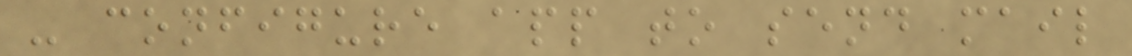- configure app to send mail
